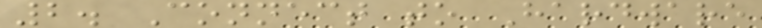2. Connect to Hardware
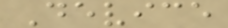Device
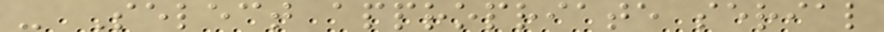- Select appropriate serial
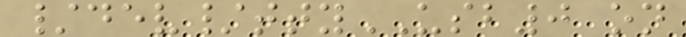/dev/ttyUSB0 on
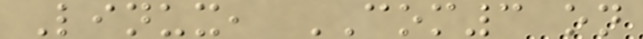Linux, COM3 on
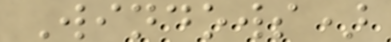Windows)
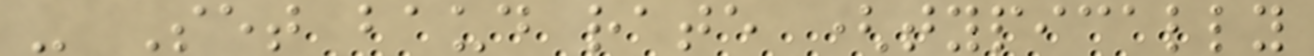- Set baud rate (typically
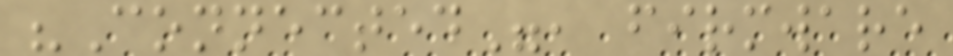"Connected", firmware
